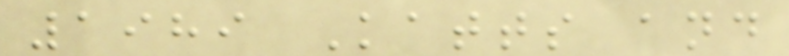1989 Katts and
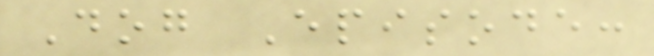Dog Episode:
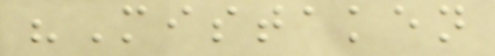"Mistaken
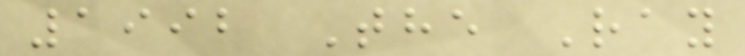1992 The Ray
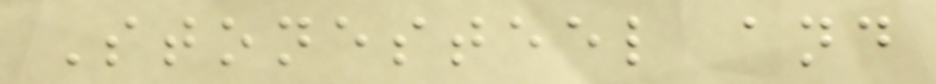Stonesteel and
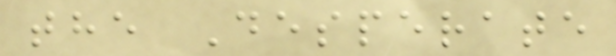the Desperate
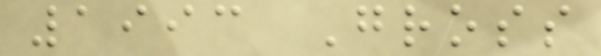1993 Gross
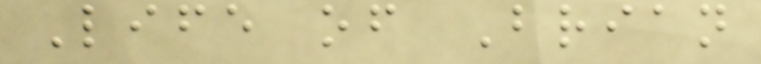Life of Brian
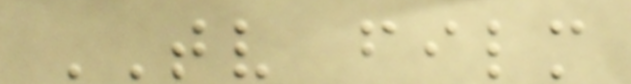TV film
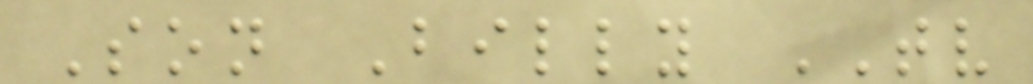Son Billy TV
